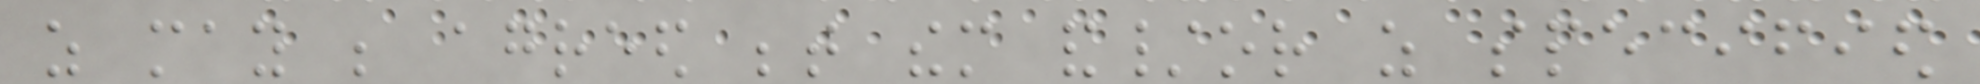as may be agreed between them and/or as specified
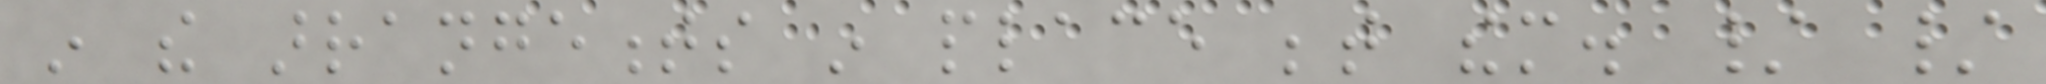in the arrangements in place between them. / /
